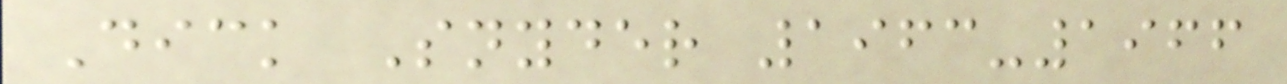Dick Snyder 1963-1966
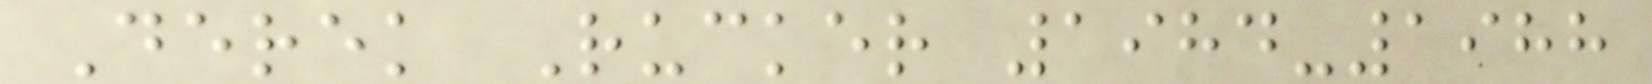Derek Rucker 1984-1988
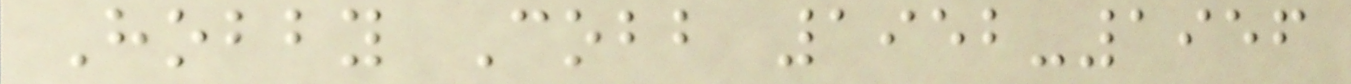Hobby Cobb 1952-1956
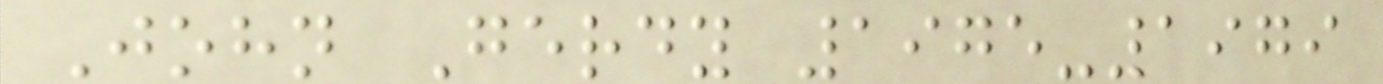John Gerdy 1975-1979
